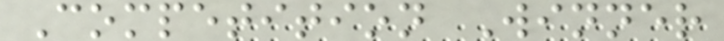Competition Winner
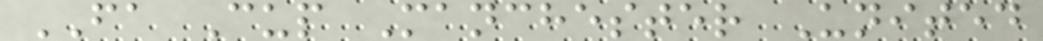FA Cup Manchester United
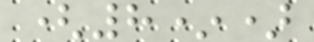(8*)
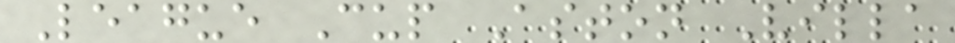League Cup Aston Villa
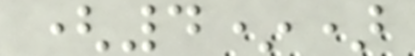(4*)
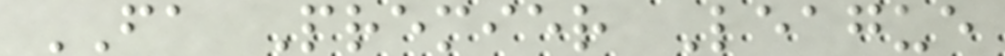FA Premier League
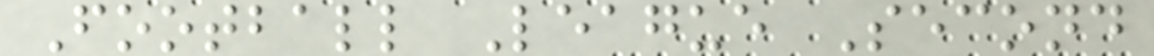Football League Second
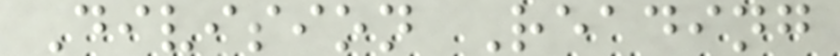Division Reading
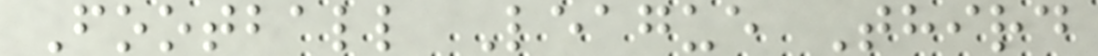Football League Third
